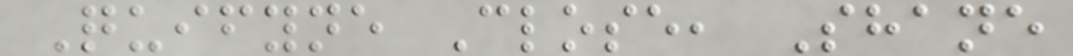Quifyne Close, Shane
